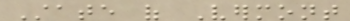State of Vermont
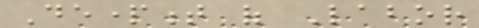Department of Labor
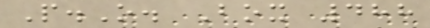P.O. Box 488
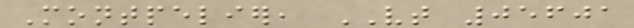Montpelier, VT 05601
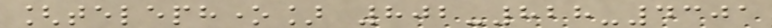[telephone] 802-828-4301
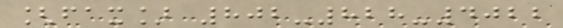[fax] 802-828-4022
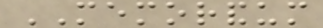MEMORANDUM
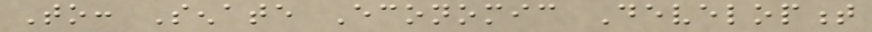To: Senate Economic Development
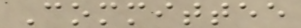Committee
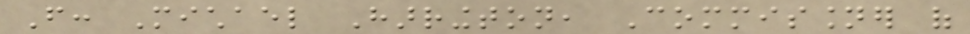From: Michael Harrington, Commissioner of
